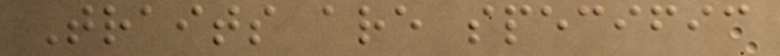Traits are specific
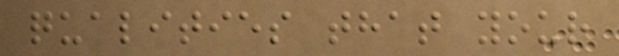qualities that your
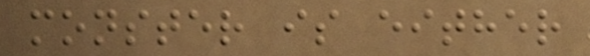monster is either
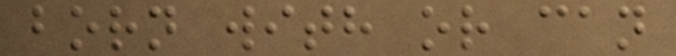born with or can
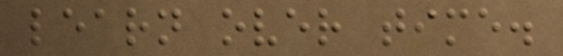learn over time.
